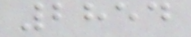2854
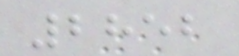2852
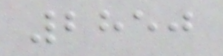2850
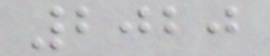2020
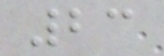23
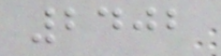2402
